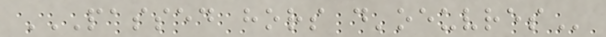PASSED HORS D'OEUVRES
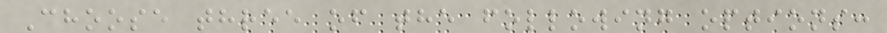Choose three of the following options:
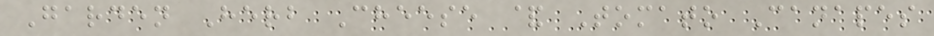Garden Herb Cheese & Tomato Canapes
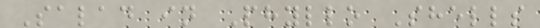Salad in Phyllo Shells
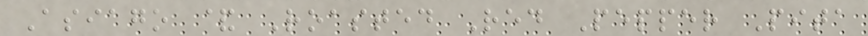Asiago & Roasted Red Pepper Pita
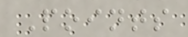Points
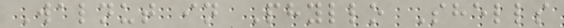Walnut in Phyllo Shells
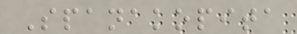Spanakopita
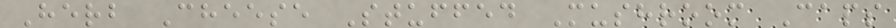Herb Cheese Stuffed Mushroom Caps
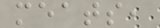meats,
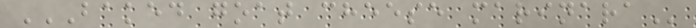BAKED GOAT CHEESE MARINARA
